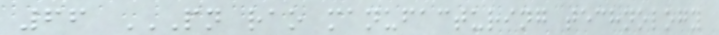66 PN RAO MANUFACTURING TECHNOLOGY
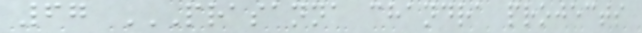67 PRASANNA CHANDRA PROJECTS
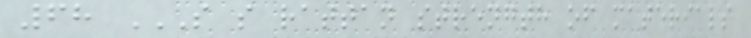68 S S RATTAN STRENGTH OF MATERIALS
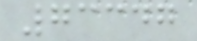73347
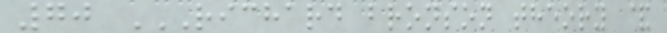70 RICHARD BRONSON THEORY &
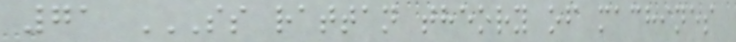71 SS RATTAN THEORY OF MACHINES
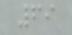69
